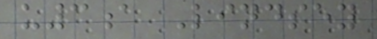u3a Lindsey
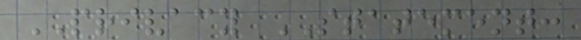PRIVACY STATEMENT:
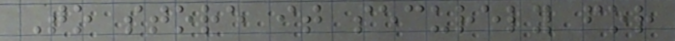To store it securely for
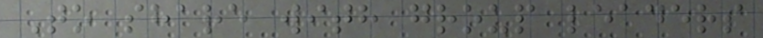To share with group leaders
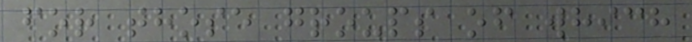for those groups of which
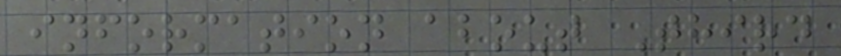information about Third
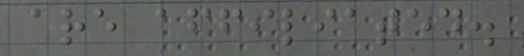are affiliated.
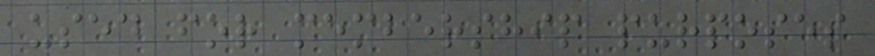used for membership purposes
